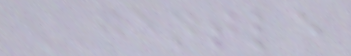GENTLE
